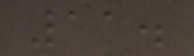11.
